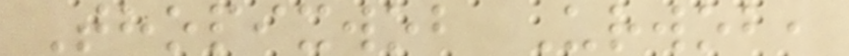Thopixwob Urwob,
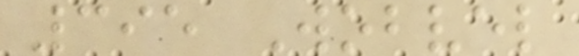395 Wobvel
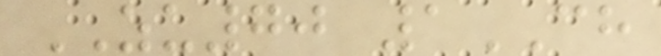ZU70 1CH
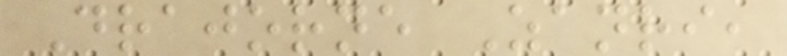Drajorne Zanri,
